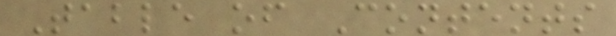Table of Contents
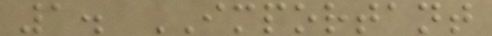1. IMPORTANT
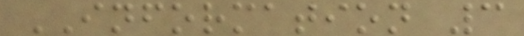INFORMATION 3
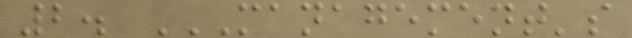2. MANAGEMENT'S
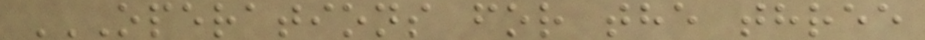OPERATIONS FOR THE THREE
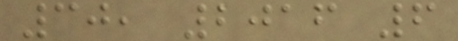30, 2016 6
